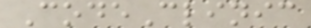CodeClinic
